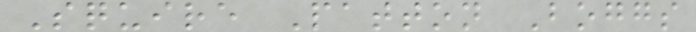Squire Patton Boggs
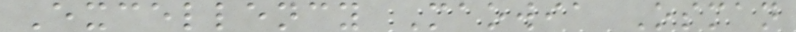Excellency Maowia Osman
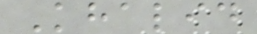Khalid
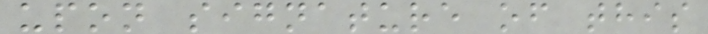upon signature of this
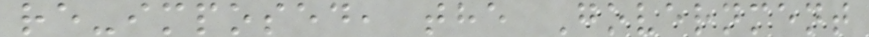re-imposed, the Government
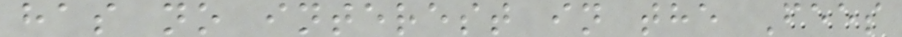has no interest in the Fees
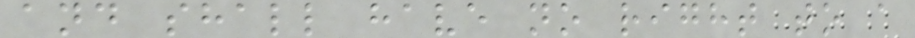and shall have no right to a
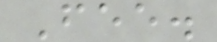Fee.
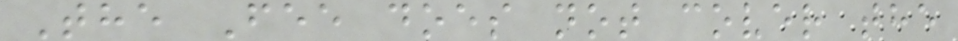The Fee does not cover the
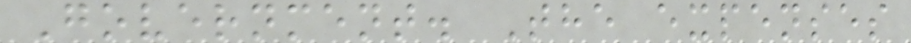Government. The expenses
